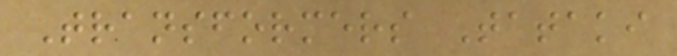Transformers Tataki
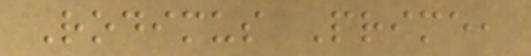Rodimus Prime,
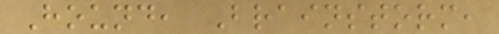Hound, Brainstorm,
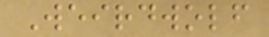Weirdwolf
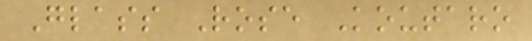Glass Rose Koutaro
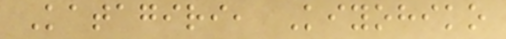Katagiri, Kiyohiko
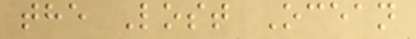the Lost Ocean
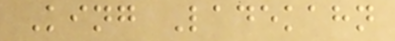King Ladekahn
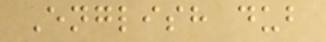English dub
